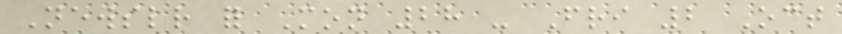Newsletter for Mon 28 - Fri 2 Oct
